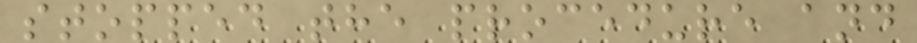stopped the procedure and
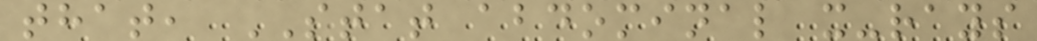that, STAT abdominal x-rays
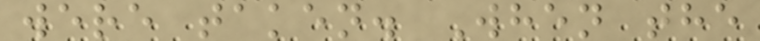were taken. When the
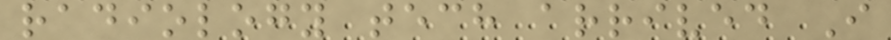radiology tech arrived I
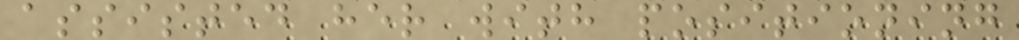assisted her with positioning
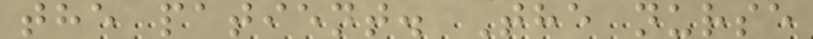the patient. The nurse
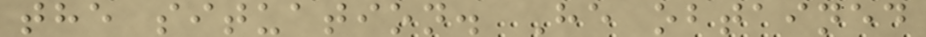the situation. He obtained
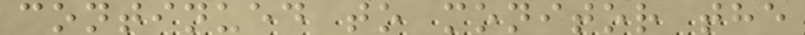continued to monitor the
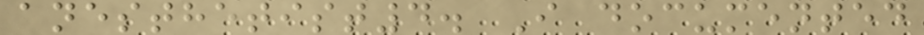anesthetist4. I documented
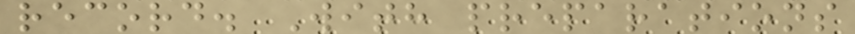record. With preparations
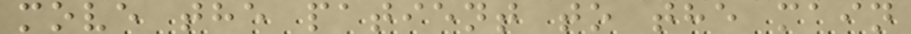move the patient to the main
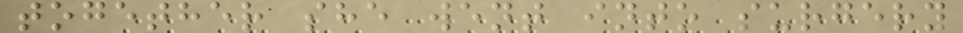together she went into surgery
